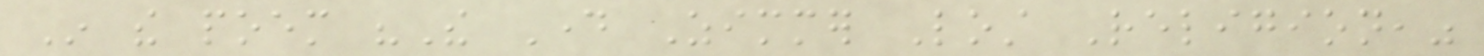In the poem "The Day Zimmer Lost Religion,"
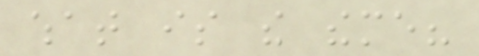what is the theme?
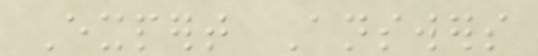Expert Answers
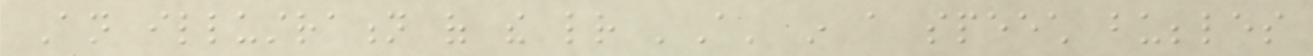An illustration of the letter 'A' in a speech bubbles
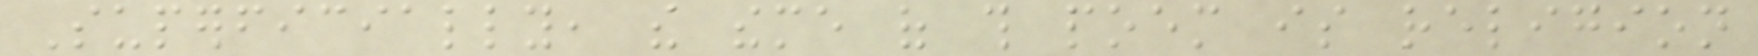Superficially, the theme of this poem is religion
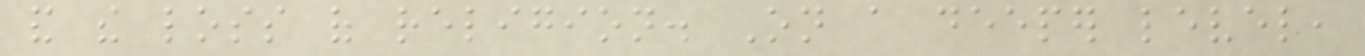and the loss of religion. On a deeper level,
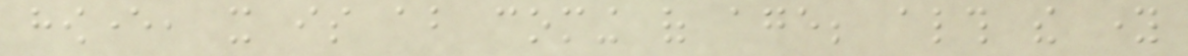however, it is about coming of age; although the young
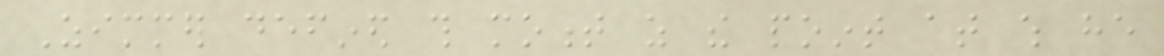Zimmer defined this moment as the point at which he
